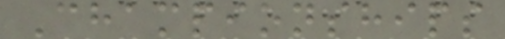Championships
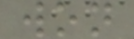won
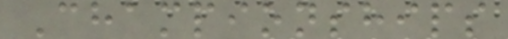Championships
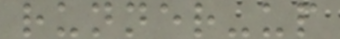runner-up
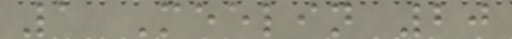1 Meelin 20
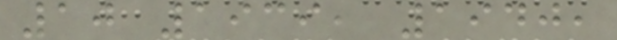10 1939, 1940,
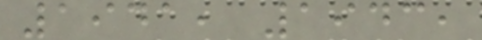1941, 1943,
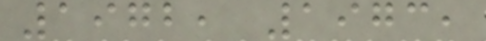1972, 1973,
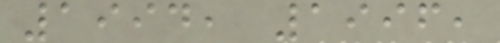1994, 1996,
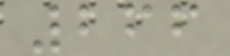266
